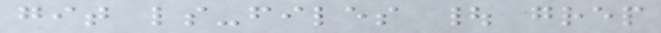git ls-files | grep
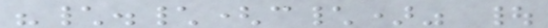"\.\(c\)" |
